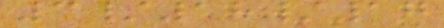3/18/17
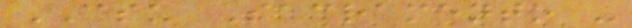CSU Sacramento -
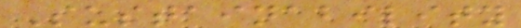Sustainability
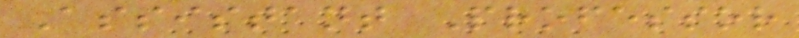Assistant Professor
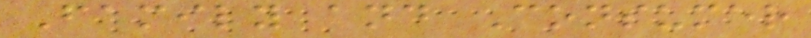Family and Consumer
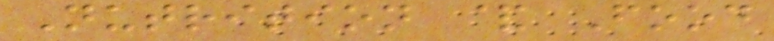Nutrition & Food
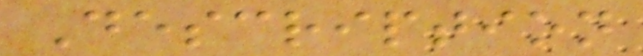Description
